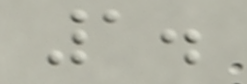1.
